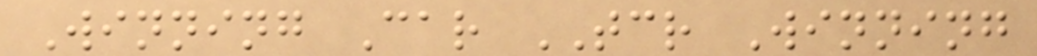Winning Car TCR Winning
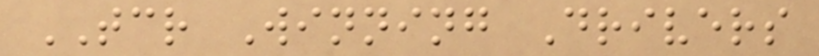TCR Winning Drivers
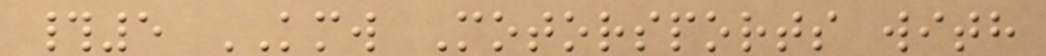#5 KMW Motorsports with
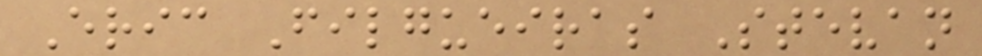Eric Filgueiras Stevan
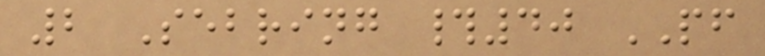2 Sebring #40 PF
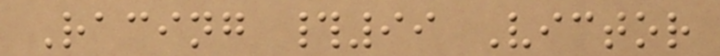Racing #99 Victor
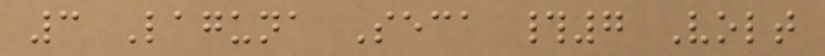3 Laguna Seca #7 Volt
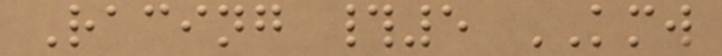Racing #5 KMW
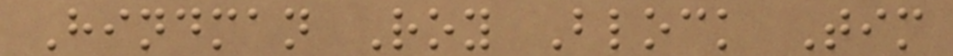Hindman Roy Block Tim
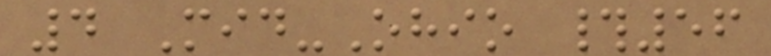4 Mid-Ohio #56
